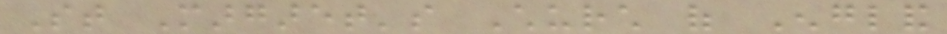St Margaret's Church of England
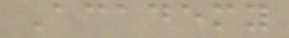Academy
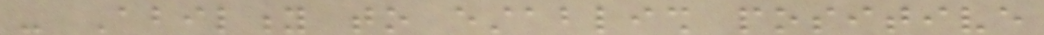- Ability to establish positive
